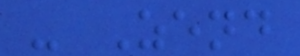- Zend
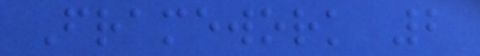Framework 2
